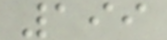199
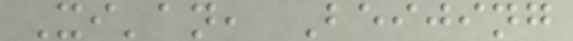Xi'an, Beijing
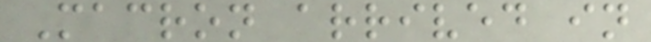Macron arrived in
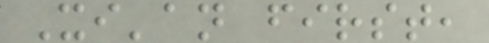Xi'an first,
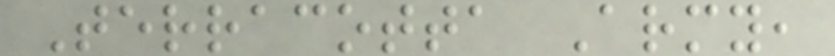Terracotta Army,
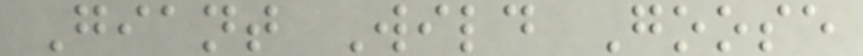Giant Wild Goose
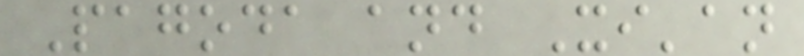Pagoda and Xi'an
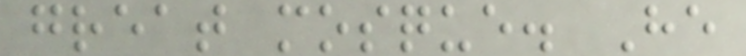great mosque. He
